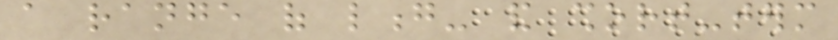a range of long- and short-term
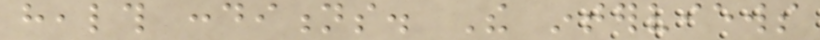health conditions. The interviews
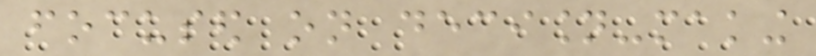focused on decision-making
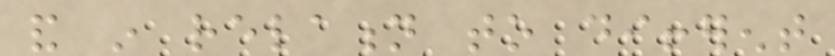and in relation to different
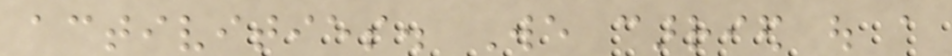activities. We carried out a
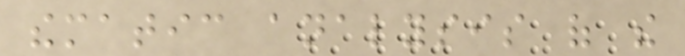thematic analysis of the
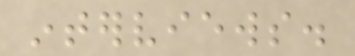interviews.
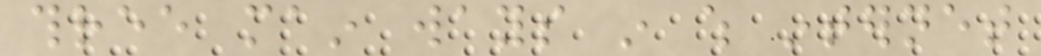three main ways in which internet
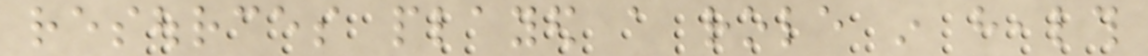resources played a role in health
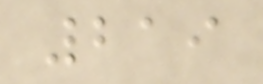219
